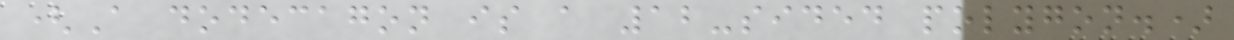(A dodecagon is a 12-sided polygon.)
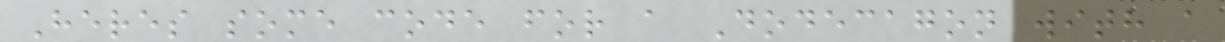Heres some code for a Dodecagon with a
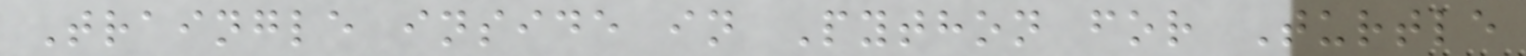Traingle inside in Python for Turtle
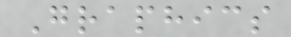Graphics
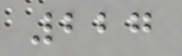227
